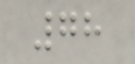78
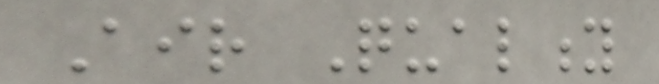Air Quality
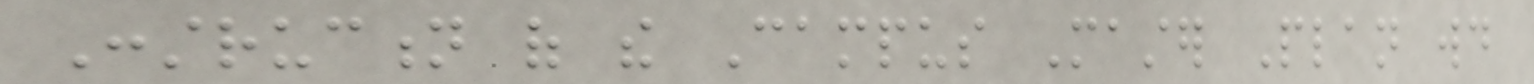Construction of the Campus Master Plan would
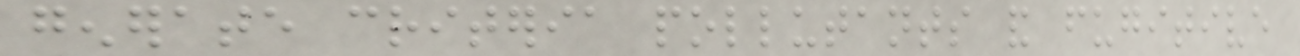generate criteria pollutants and fugitive
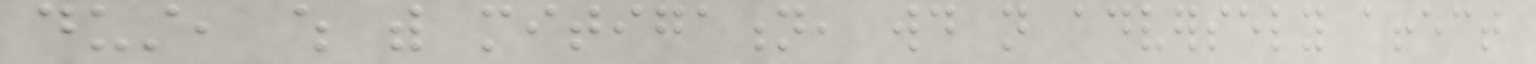dust, which with mitigation, would not adversely affect
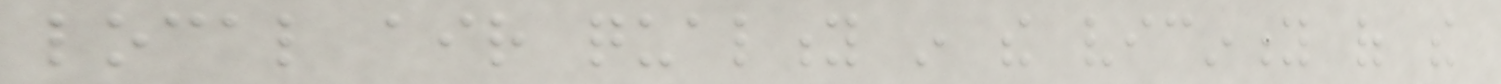local air quality in the vicinity of the
